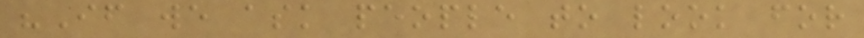"If we ask people to look for
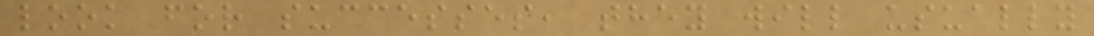look for successes, they will usually
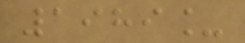1989_
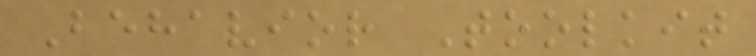Behavior Toolkit
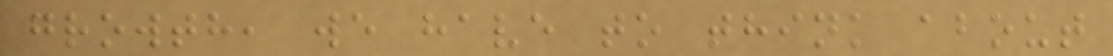growth, we have to think about
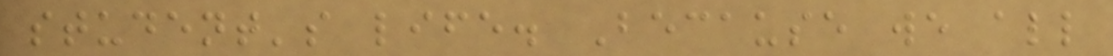student's life. Because we all
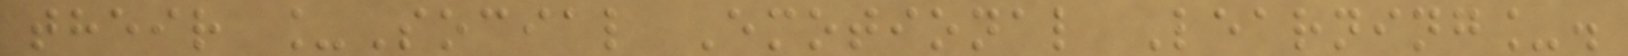their _Social Emotional Learning_.
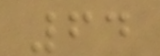64
